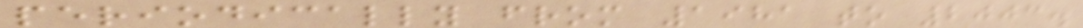periodically from 1981 to 2003.
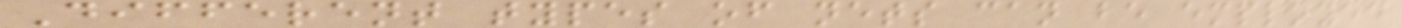Different types of nets can be employed
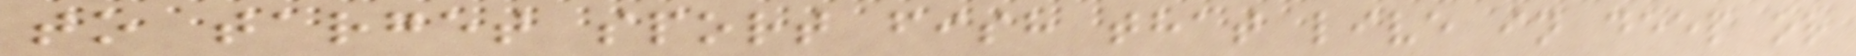to target sport fish that live in deep or
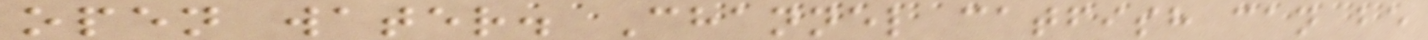open water. Channel catfish can be
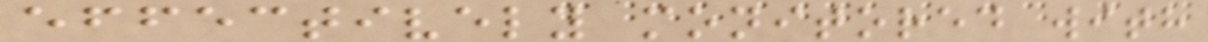effectively monitored with
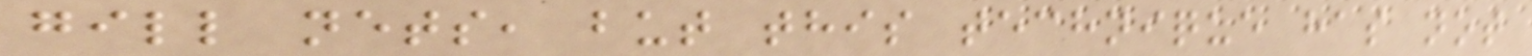gill nets, but this technique has not
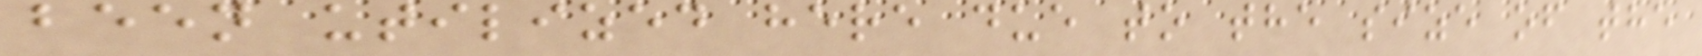been utilized here due to the size of the
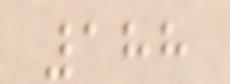188
